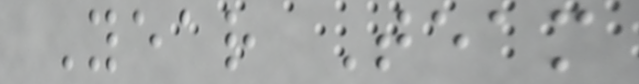Year Team
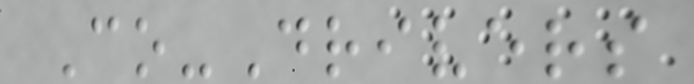Co-Drivers
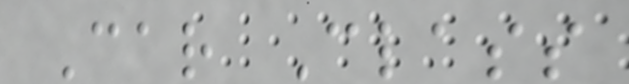Car Class
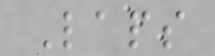Laps
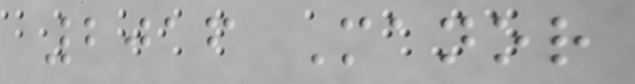2016 Manor
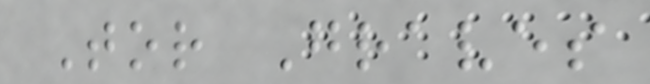Tor Graves
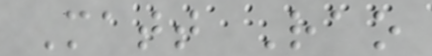Matt Rao
